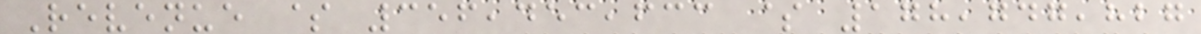Revenue $ 356,453,633 $ 178,747,827
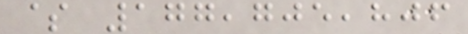$ 177,705,806
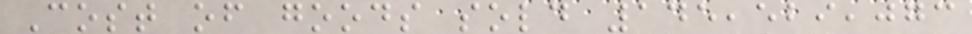Cost of goods sold 145,529,073
